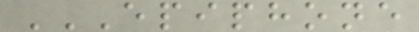EPIPHONE
